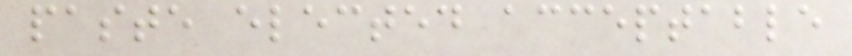paste elected acceptable
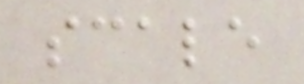scale
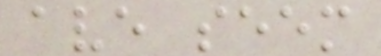ave seem
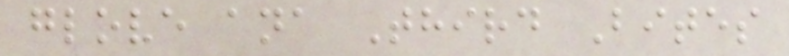glove ana Third Bites
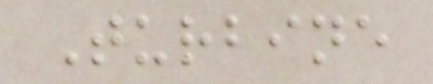Turbine
